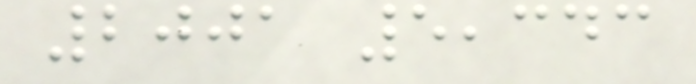2001 5,343
